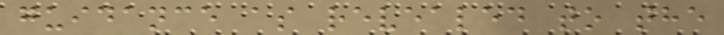guidance as revealed to the
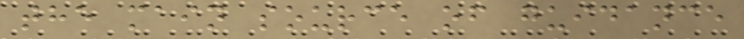the main source of guidance
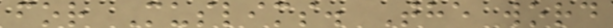for Muslims. The word
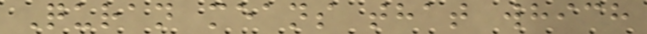Quran means that which
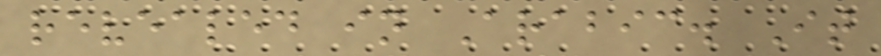revealed in Arabic. It
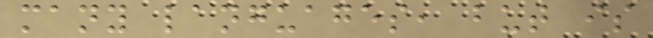many languages, but is
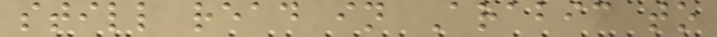still read in Arabic to
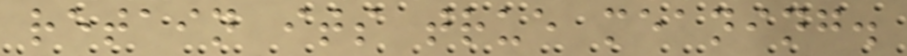retain its true meaning.
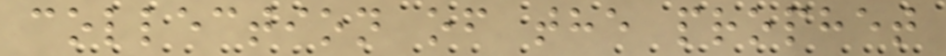collection of the prophet
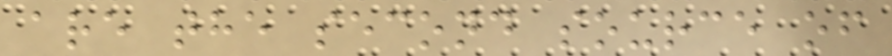are the second source of
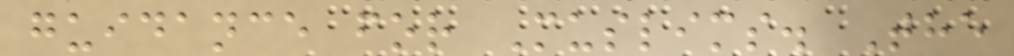guidance for Muslims. The
